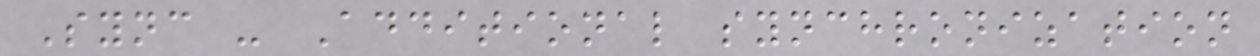Sync - Additional synchronization
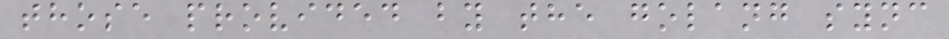those provided by the golang sync
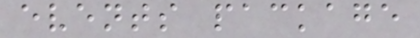events package
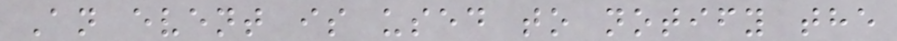An event is used to notify the
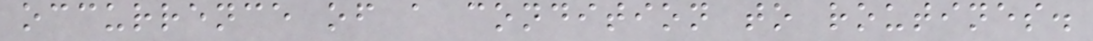occurrence of a condition to routines.
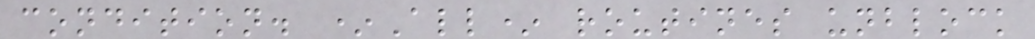condition. *All* routines unblock
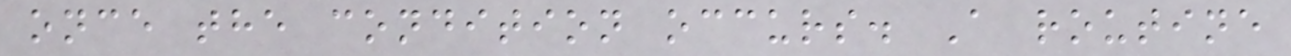once the condition occurs. A routine
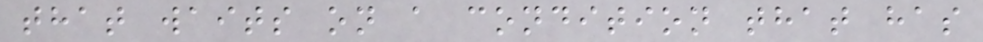that waits on a condition that has
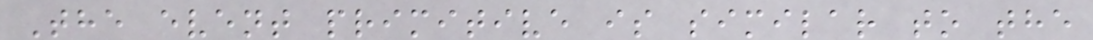The event primitive is similar to the
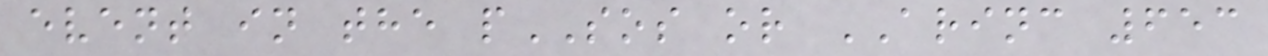event in the pSOS or ARINC 653
